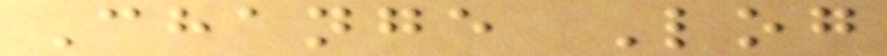Change Log
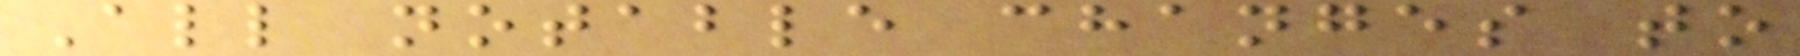All notable changes to
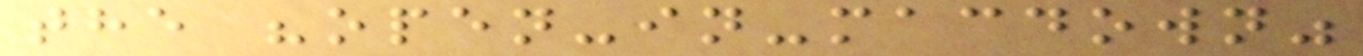the "open-in-macdown"
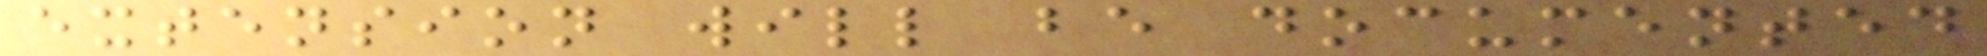extension will be documented
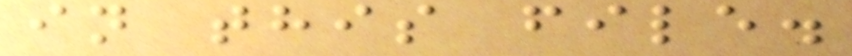in this file.
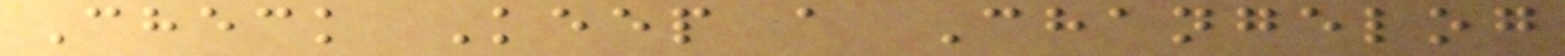Check Keep a Changelog
